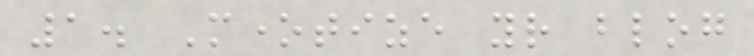1. Monetize your blog
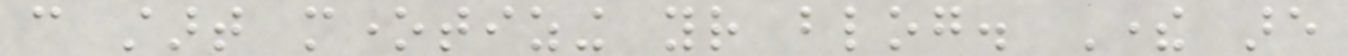can start monetizing your blog. There are
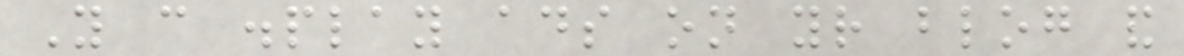You can display ads on your blog and
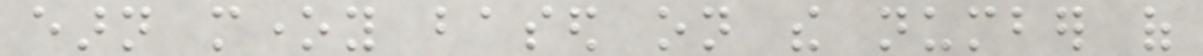earn money based on the number of
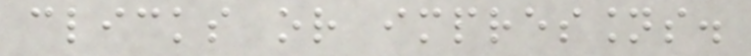clicks or impressions.
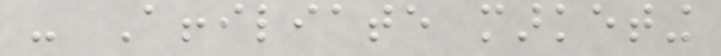- Affiliate marketing
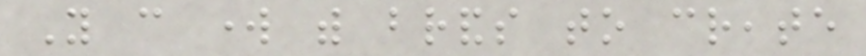You can work with brands to create
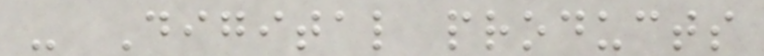- Digital products
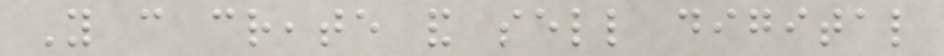You can create and sell digital
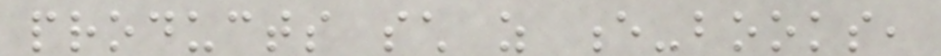products such as e-books,
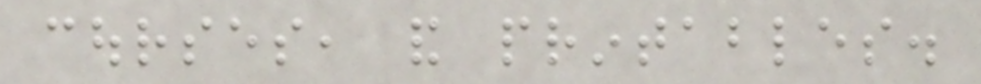courses, and printables.
